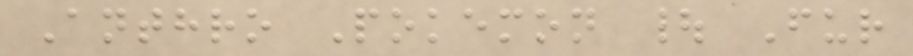Anthro Pokemon | Fur
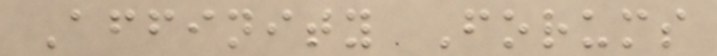Affinity Forums
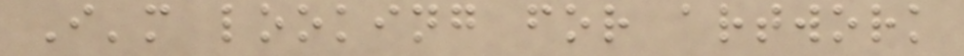I'm looking for artwork
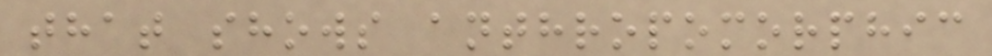that shows anthropomorphic
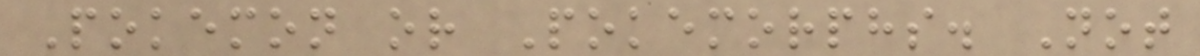Pokemon or Pokemorphs. Not
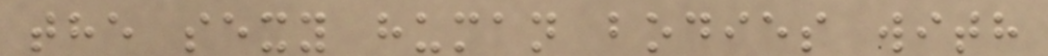the sexy human bodies with
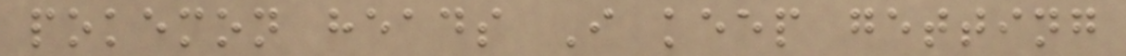pokemon heads I keep getting
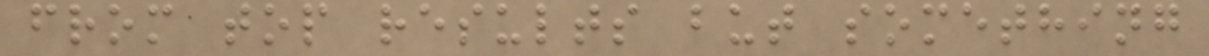from top results but something
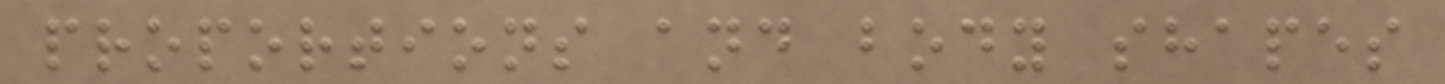proportions and body shapes
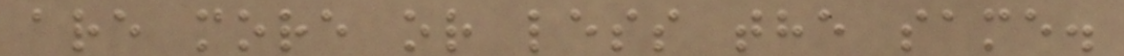are more or less the same.
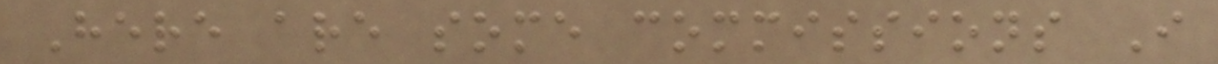Here are some commissions I
